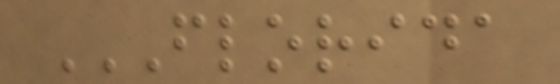FLORIDA
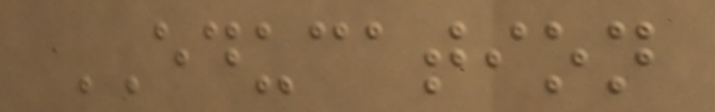EDUCATION
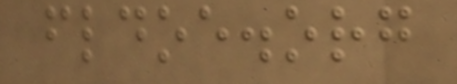fldoe.org
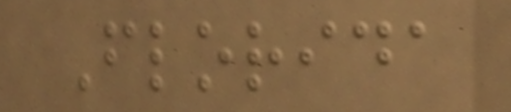Florida
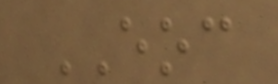EOC
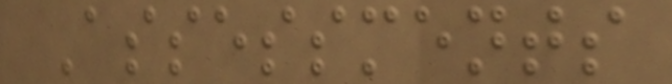Assessments
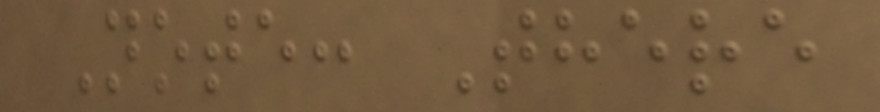Note: There
